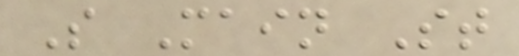S Main St
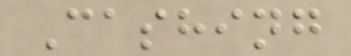Cashing
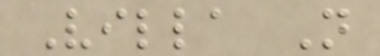Villa N
